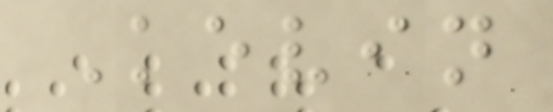Kevin
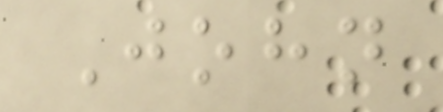John
